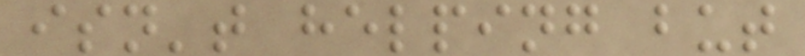isn't helping but
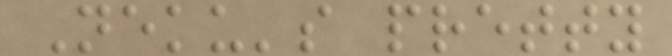Neku's pretty
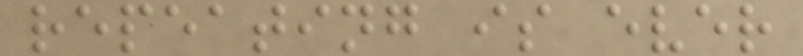repeating is ever
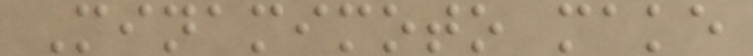Minamimoto make
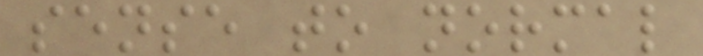sense to normal
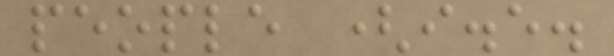people (i.e.
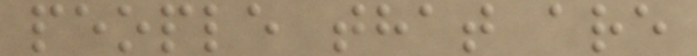people that are
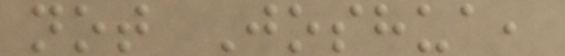not Joshua,
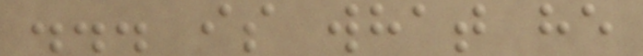... is what he
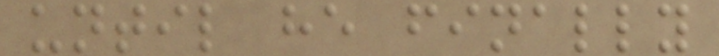until he finally
